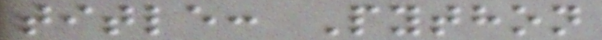title: Python
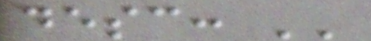desc: ''
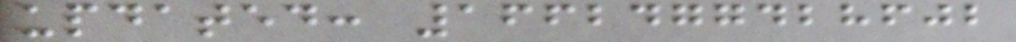updated: 1662477428602
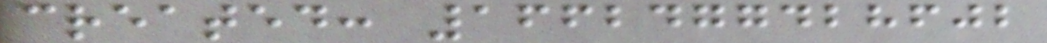created: 1662477428602
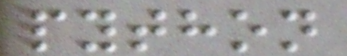python
